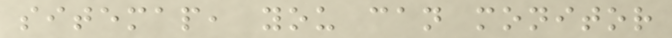sitemap, you can monitor
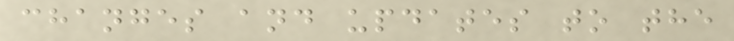changes and updates to the
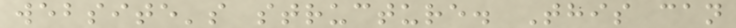website's structure. This can
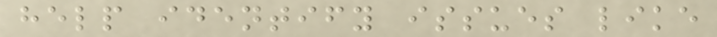help identify issues like
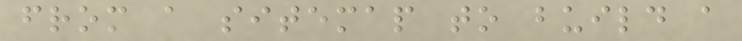from a sitemap to build a
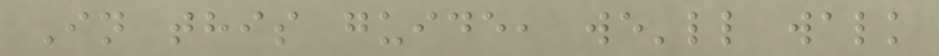In this guide, we'll walk
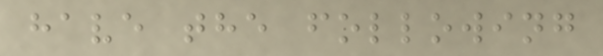have the following
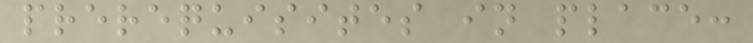prerequisites in place:
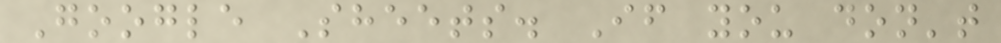Google Sheets. If you don't
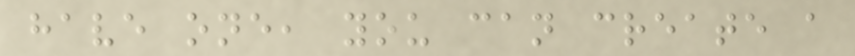have one, you can create a
